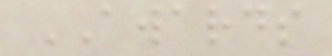AWARDS
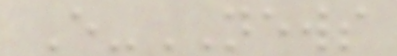E-NEWS
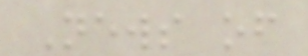News of
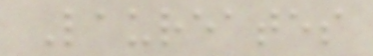Laureates
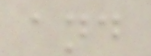and
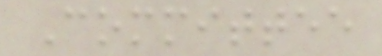Committee
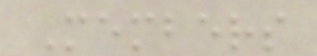Members
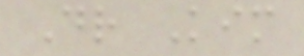Dr Kim
